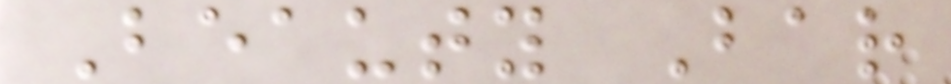Beauty Bar
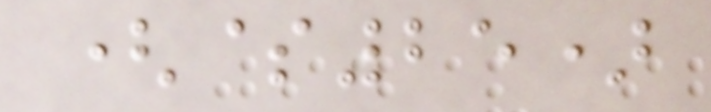($25)
